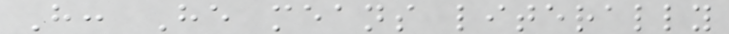H: He means literally
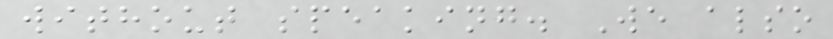without speaking. We also
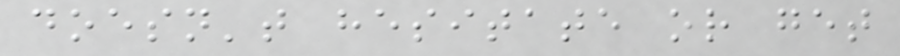doesn't hesitate or get
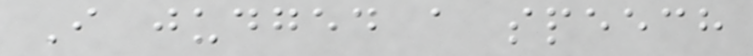I judged a speech
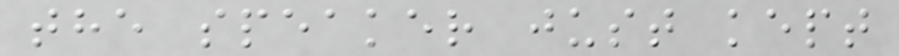the speaker just kept
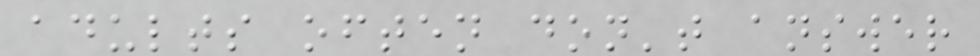adults often don't answer
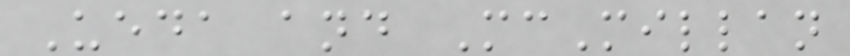Ueda and McMillan
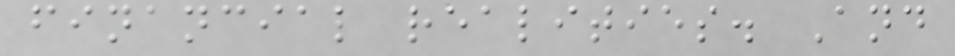financial realities. And
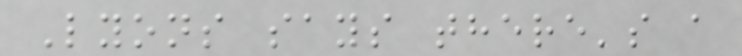Lyons says there's a
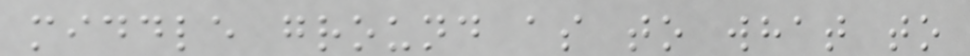middle ground as to what to
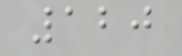120
